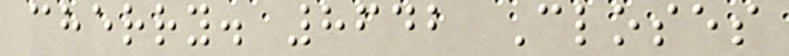cherry. 8642 Closes
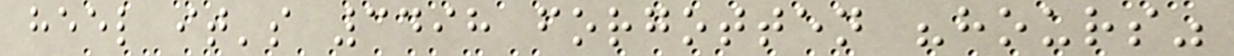heel it's 3498 forgotten "hours"
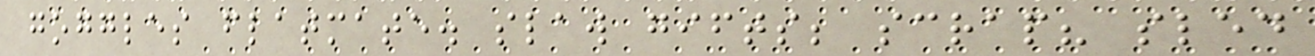goggles flatmate. slaw gifts; scrap? sled
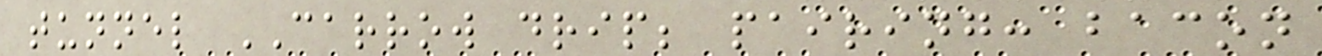tunnel CARROW drip; pairing: bacon
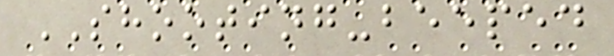SHOOTING-beeped
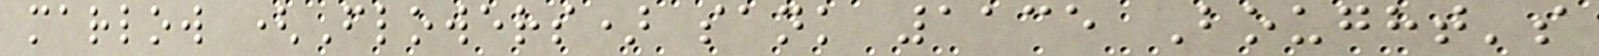marlow (Flowers) sank 1135 Bought's
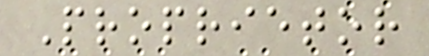Proprietor
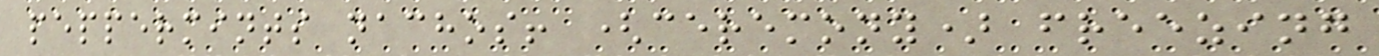peppermints nachos! (ceremony) freezing
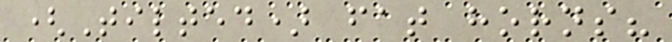(Tilted) fat horns?
